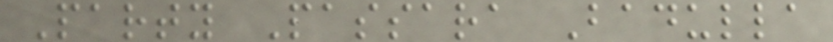Party Passara Badulla
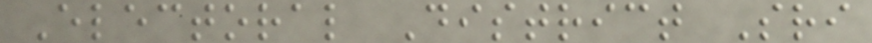Electoral District Sri
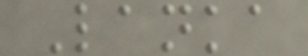Lanka
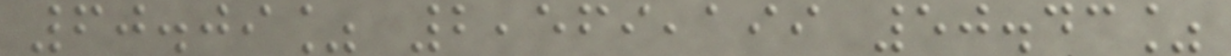60.09% 2,569,199 50.43%
